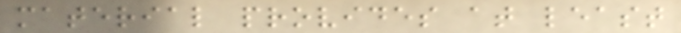material provides at least
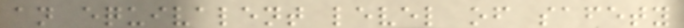an equivalent level of safety
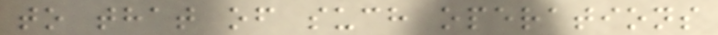to that of such operations
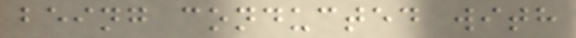being conducted with
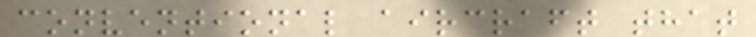conventional aircraft that
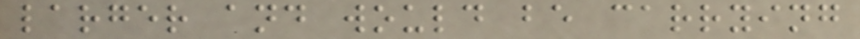larger and would be carrying
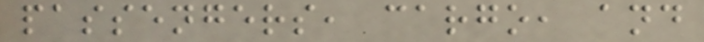passengers, cargo, and
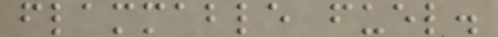flammable fuel.
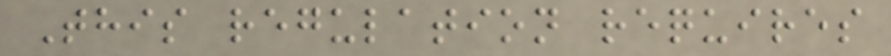This regulation requires
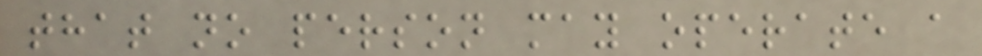that no person may operate a
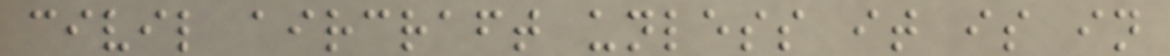civil aircraft unless it is in
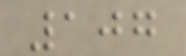107
